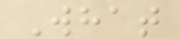What
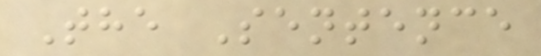The Sentence
